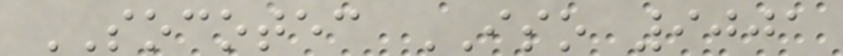SOCOTEC ISO 9001
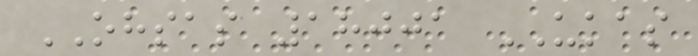OHSAS 18001 UKAS
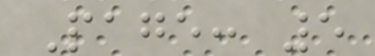Page: 5
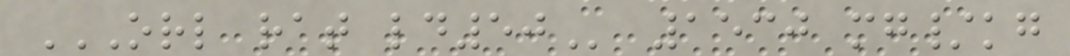ORL RAT LD50 1530 mg/kg
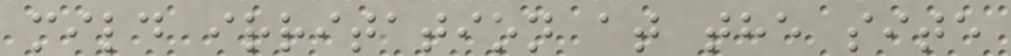mild irritation at the site
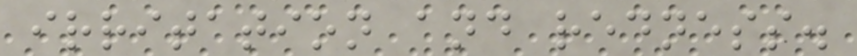irritation and redness.
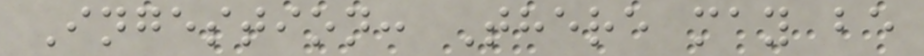Ingestion: There may be
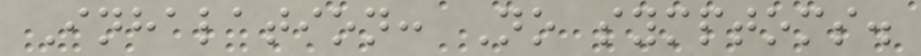Inhalation: No symptoms.
